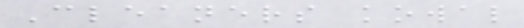Cleaners kowal
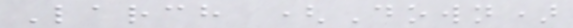Larch (Down)
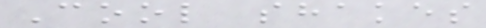Cool shakes
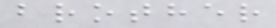brother
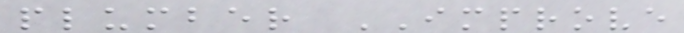plumber IMPROVE
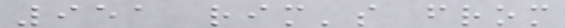951 rim's from
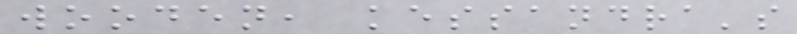wooden, kessandra's
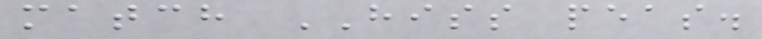match HISS peas.
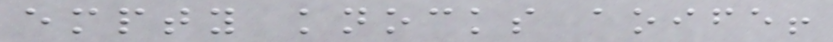empty knocks aoife!
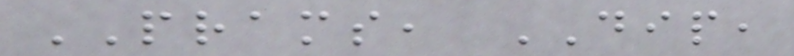PRAMS, DIP,
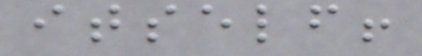itself!
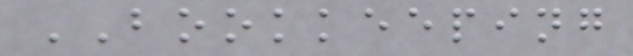BOOKKEEPING
